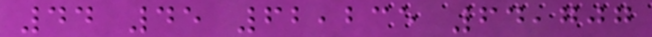44 45 62,235 64,707
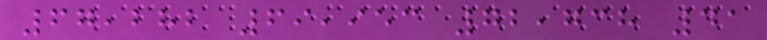67,282 69,953 72,738 41
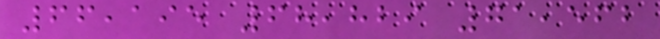66,195 68,829 71,562
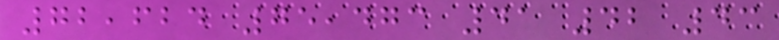72,624 75,473 41 42 43
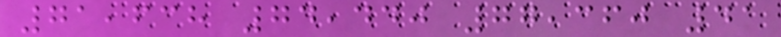71,638 74,440 77,360 41
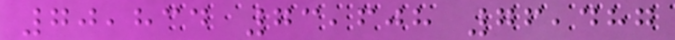70,834 73,608 76,487
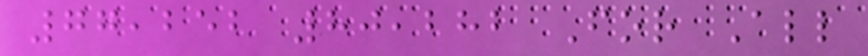77,252 80,282 For All
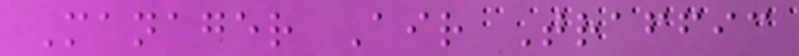Manager Air Traffic
